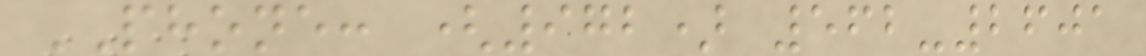PHONE: (972) 562-2601
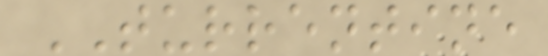TURRENTINE
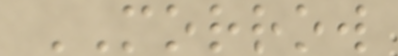MORROW
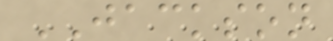JACKSON
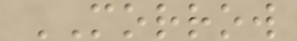MORROW
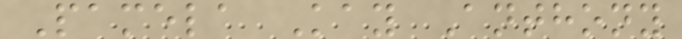Pamela Kay Anthony
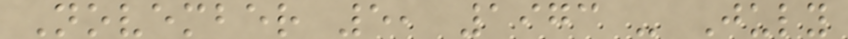November 5, 1973 - July
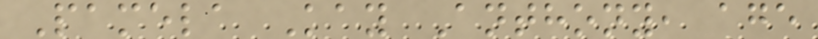Pamela Kay Anthony, age
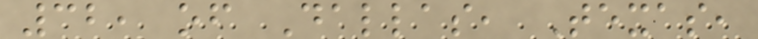32, of Dallas, Texas,
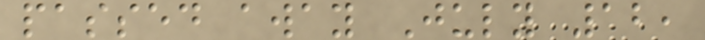passed away July 12,
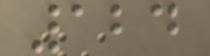124
